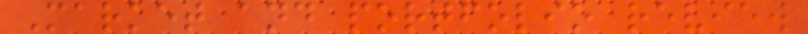Market and portfolio review
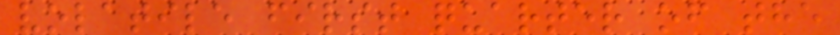volatile first quarter of the
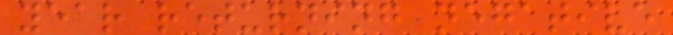year returning negative
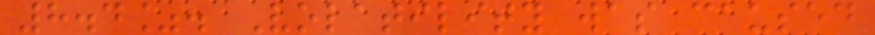8.4%. Volatility was caused
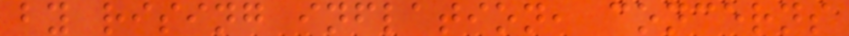by rising inflation, concerns
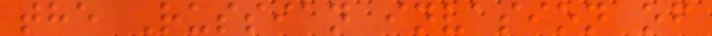the Russian invasion of
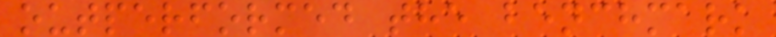outperformed the benchmark
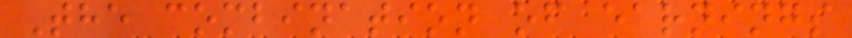The combination of earnings
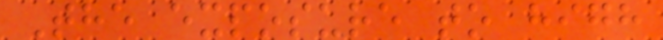The exposure to high
